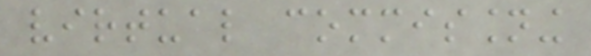virtual commissioning
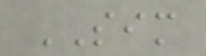SIM
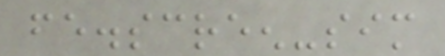fe.screen-sim
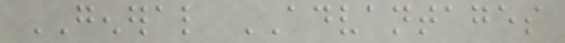GENERAL ADVANTAGES
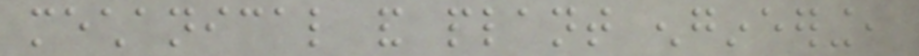mechanical and plant engineering,
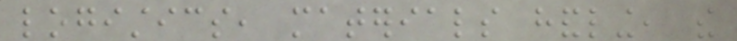logistics, materials handling, the
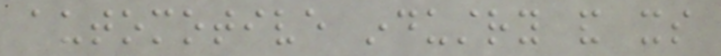automotive industry and its
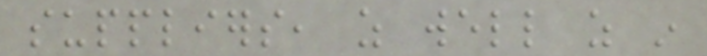suppliers, as well as in
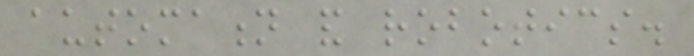automation and robotics.
